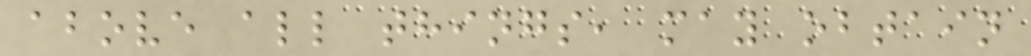above all things, may obtain
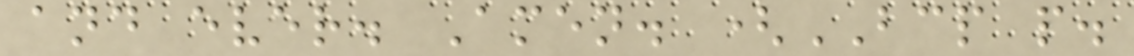and ever. Amen. (BCP p.
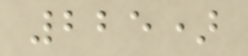225)
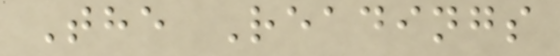The Readings
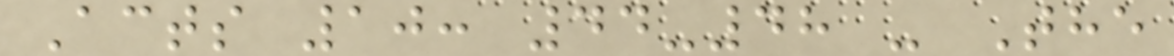Acts 10: 44-48 - The
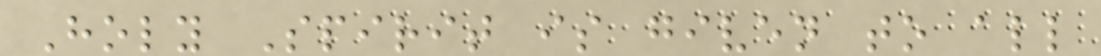Holy Spirit is given to all
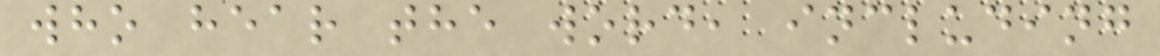who hear the word, including
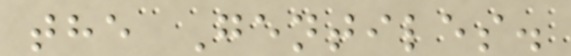the Gentiles.
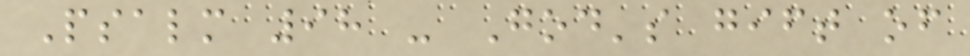Psalm 98 - God's gift of
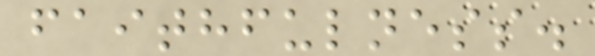faithfulness.
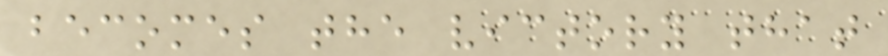becomes the victory that
